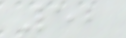52
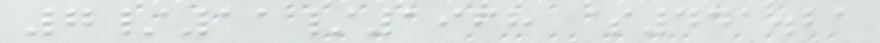7/11/1968 $441.21
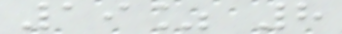19% 8
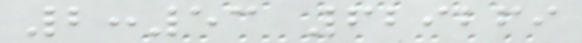2:53 629269
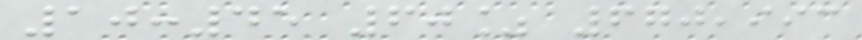10:45 60% 670,993
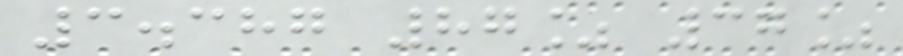3.387 87% 37%
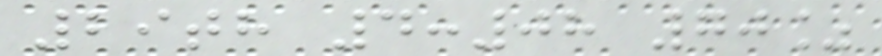29th 4:08 70%
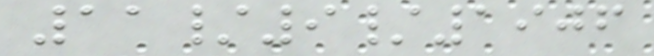11/9/1906
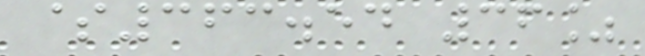$363.54 36%
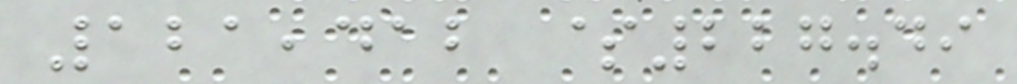121,412 $227.49
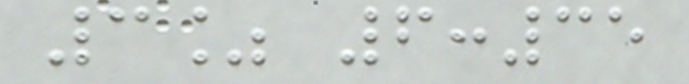3% 6:35
